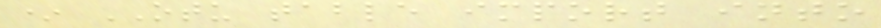* OTU table import into
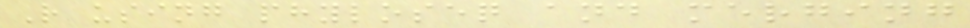R using phyloseq and merging
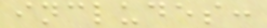includes:
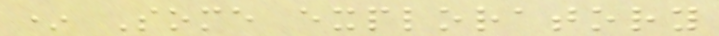* Some exploratory
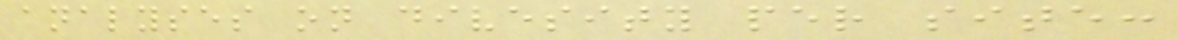analyses on divesity per site:
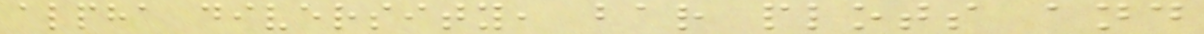alpha diversity, bar plots and
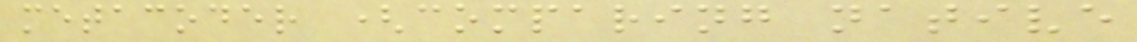metacoder (comparing native
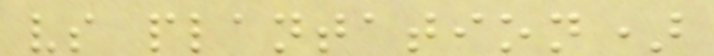vs plantation)
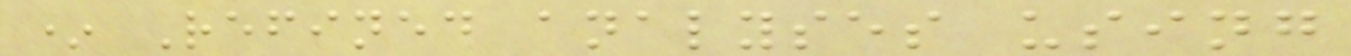* Refined analyses using
